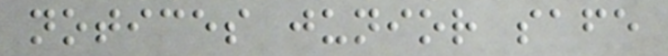notices junior safe
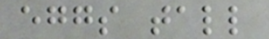eggs tall
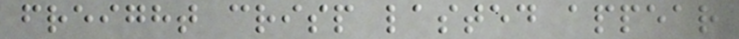freight crisp lasted appear
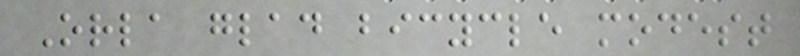Orla glad bicycle modest
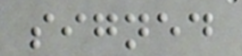signed
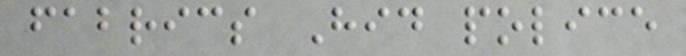fabrics Hid police
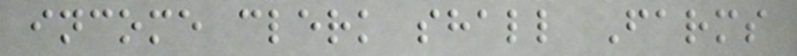income clerk shall Farms
